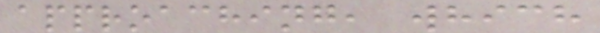approaching, which
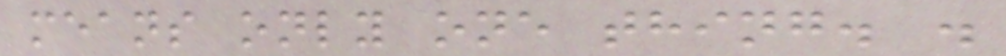means only one thing. .
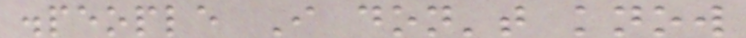.people I don't know
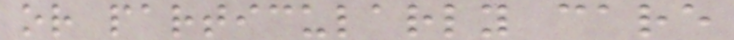or particularly care
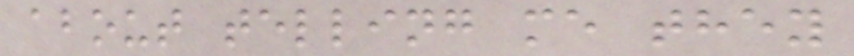about telling me they
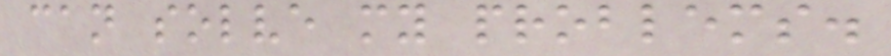can solve my problems.
